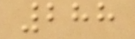288
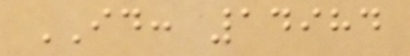ID: 14984
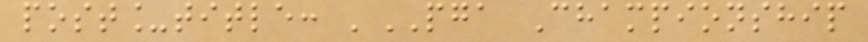post_title: 'PGA Championship
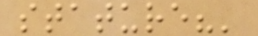stature?'
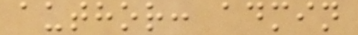author: admin
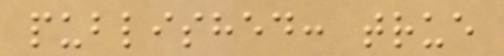published: true
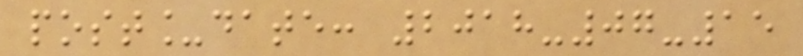post_date: 2018-07-15
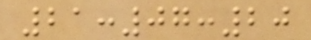21:07:20
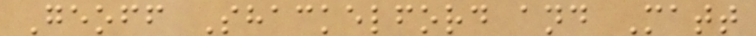Geoff Shackelford and Matt
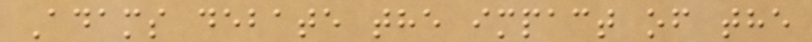Adams debate the impact of the
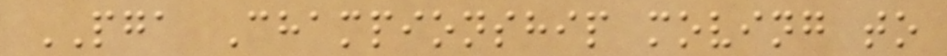PGA Championship moving to
